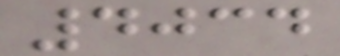4034
